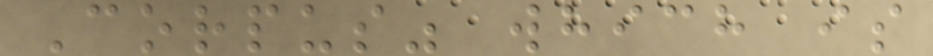Corpus" which is
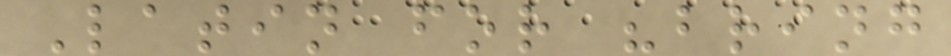Latin for "bring
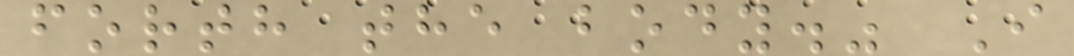forth the body." I
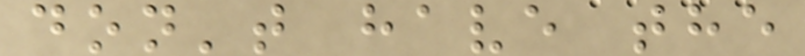don't have the
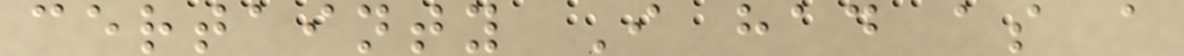certainty I had as a
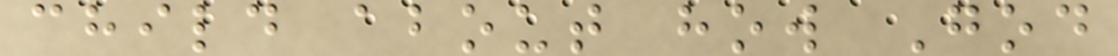child about how God
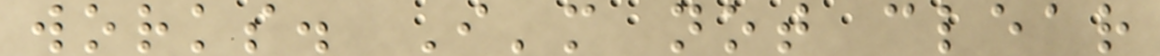works. I'm not clear
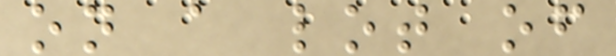on a lot of
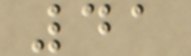41
